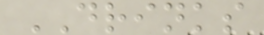DRINKS
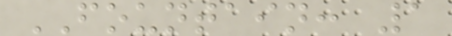FOUNTAIN: 1
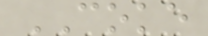COKE
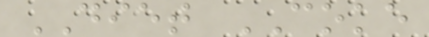DIET COKE
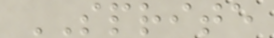SPRITE
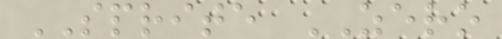SPRITE ZERO
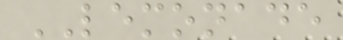LEMONADE
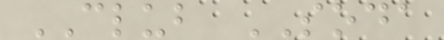CLUB SODA
